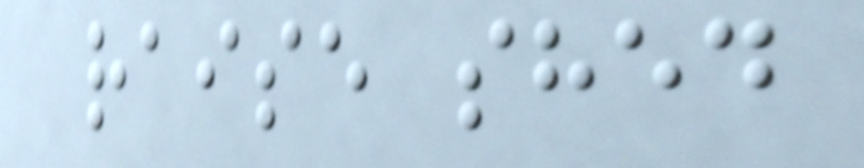raise shed
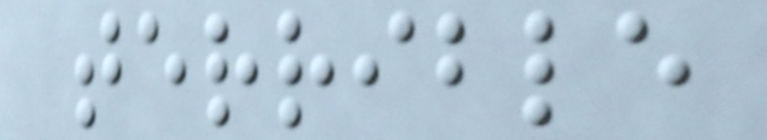terrible
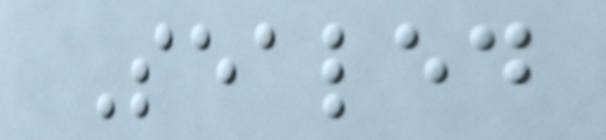Sealed
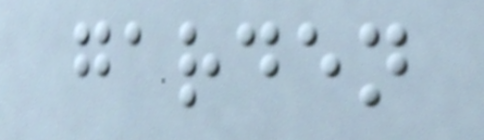garden
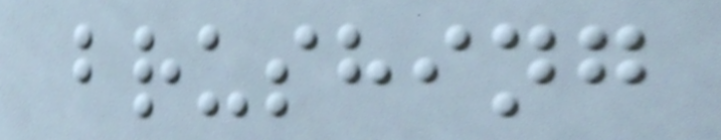brushing
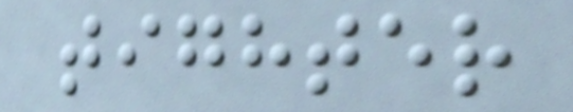tighter
